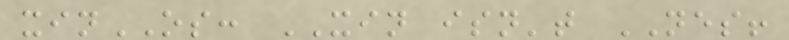xinOS: XIN isn't NES!
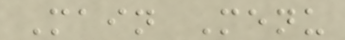Main Menu
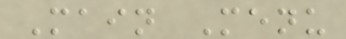Main Menu
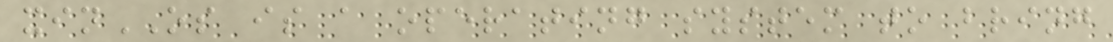xinOS is a operating system to bring
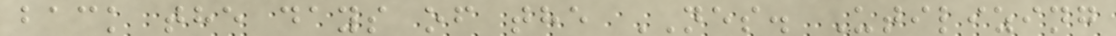back the days of the NES. Utilizing
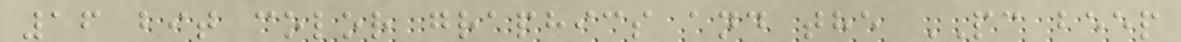16 bit color graphics and the PC beep
